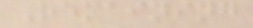Remaining
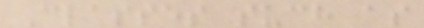Classes such as
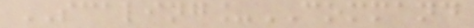SCALING_COMMAND
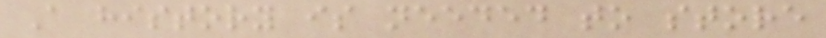A history is needed to store
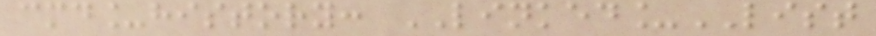cmd_history: LINKED_LIST
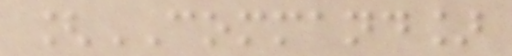[COMMAND]
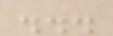...
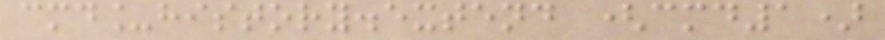cmd_history.extend (cmd1)
